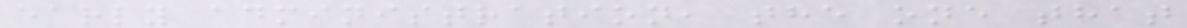early administration, the one that
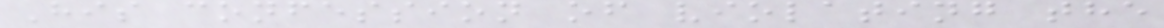His confession of violating the
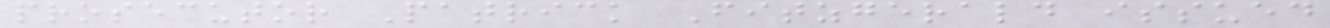prosecutor Patrick Fitzgerald issued
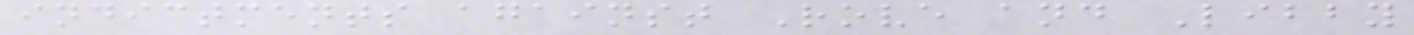indictments against Rove and Libby
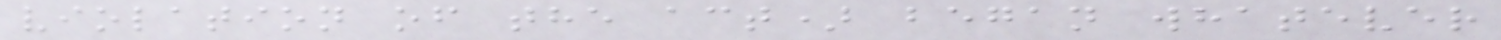violation of the act) began whatever
